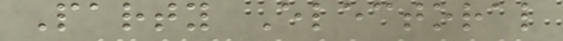Party Electoral
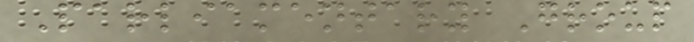Parliamentary Group
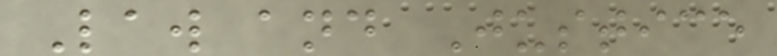Law and Justice
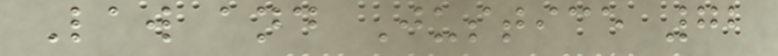Law and Justice 72
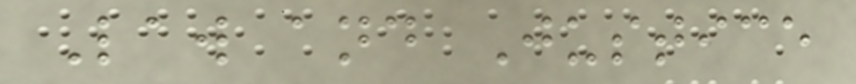Law and Justice
